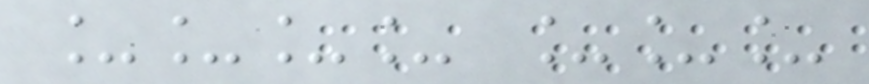____ ___
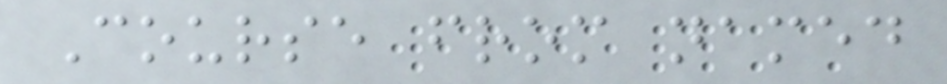Course from named
